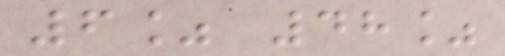6% 48%
